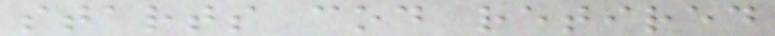starts cod retired
